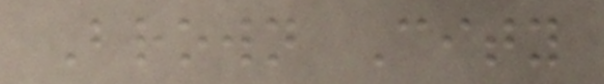Brown City
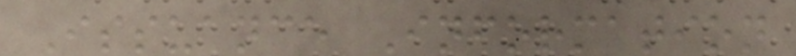Issuance Information
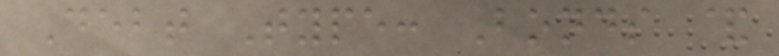Debt Type: Bonds &
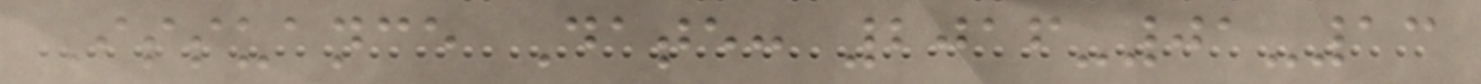Issuance Date: 2016-01-13
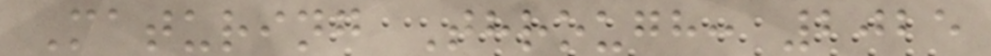Maturing Through: 2025
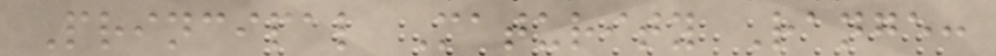Principal Maturity Range:
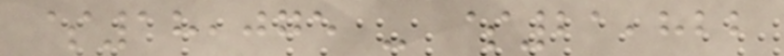$18,075 - $21,822
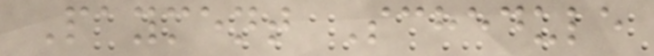Payment Schedule
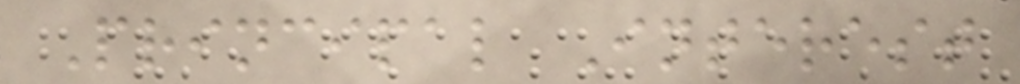Principal Interest
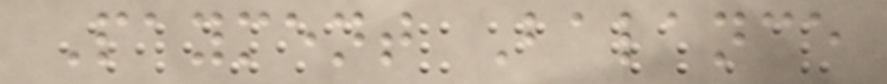Payment Balance
